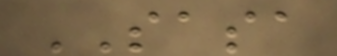SASA
